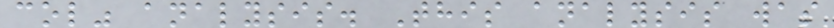col" analysis. This analysis was
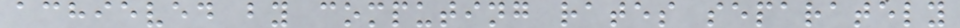achieved by computing rates separately
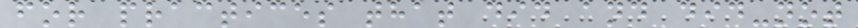for practices that did and did-not
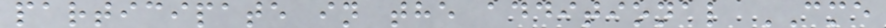participate in the additional CME
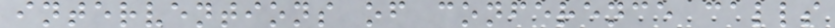interventions of conference calls
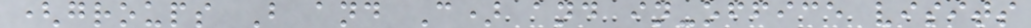(groups B and C) and in-office visits
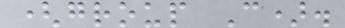(group C).
